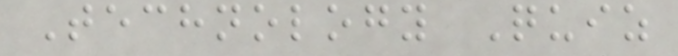Technology Quiz
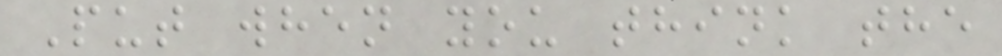Put when you think the
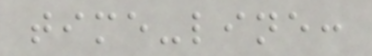time-line:
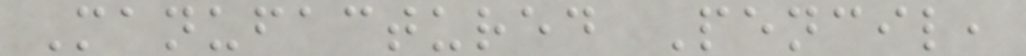Manufactured Pencil,
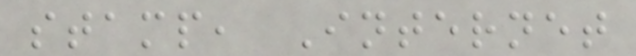stamp, Internet
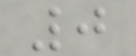0
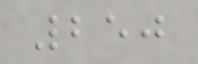250
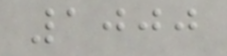1000
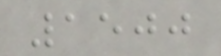1500
